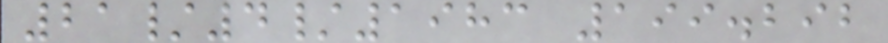21/4/1983 199.292
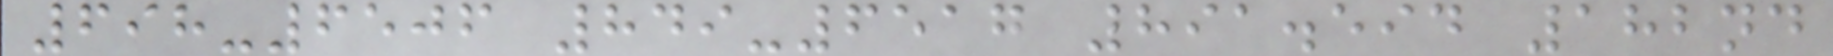698-6506 849-6517 891.594 182nd
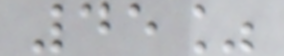45%
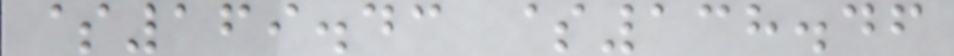$169.43 $138.46
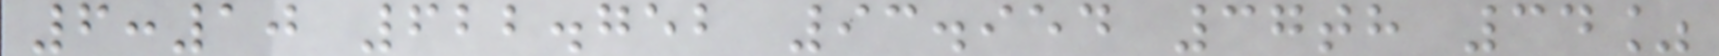6:10 622.752 93.954 37th 34%
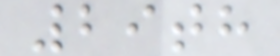29th
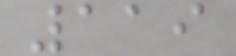119
